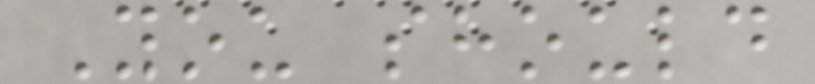You should
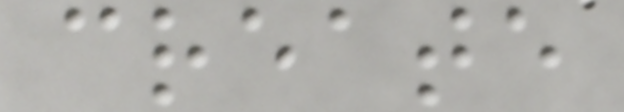create
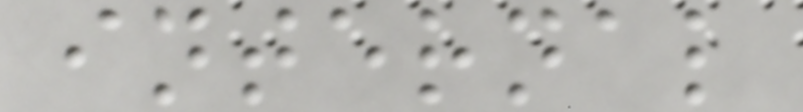internal
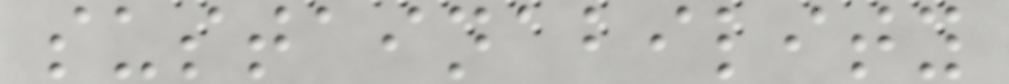sustainability
